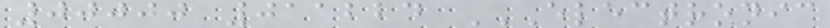00000 011224 ELECTRONIC
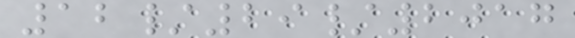12/29/2017
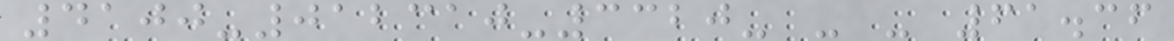4100-012310-3320- - - 61.36
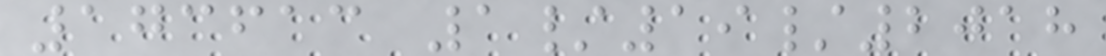173613 1/19/2018
